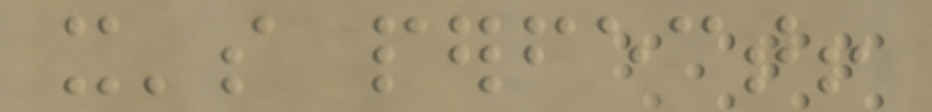it's perfect!
